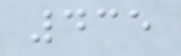435
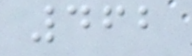462
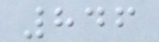846
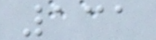131
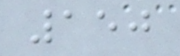150
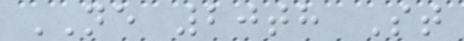NE 20th St
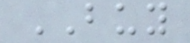BUY
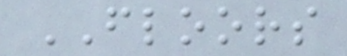FLOORS
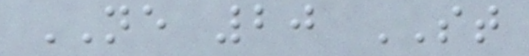NE 20 ST
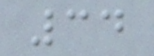34
